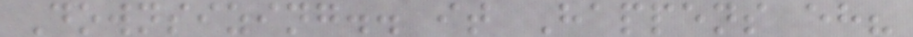Downsizing.. it Happens eh?
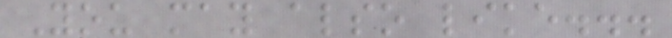You may also like...
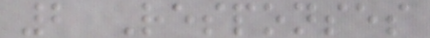2 Responses
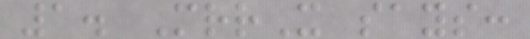1. MrrX says:
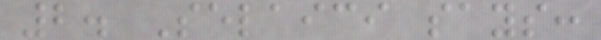2. Selaici says:
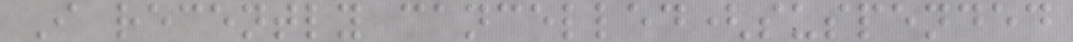I recently cancelled(suspended
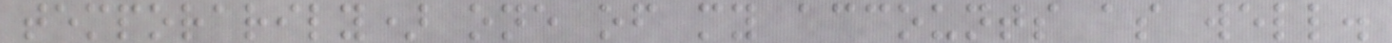temporarily) one of my accounts as well.
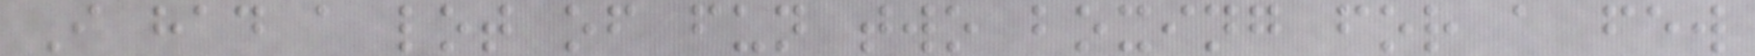I had a lot of fun two boxing for a few
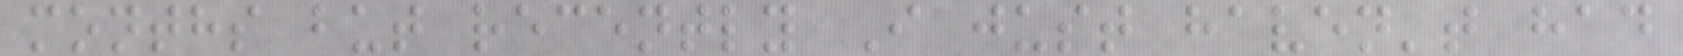months but recently I just haven't had
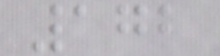172
